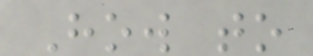How to
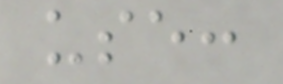use:
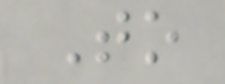To
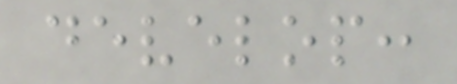develop:
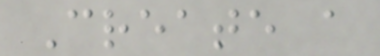Create a
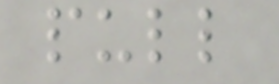pull
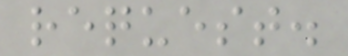request.
